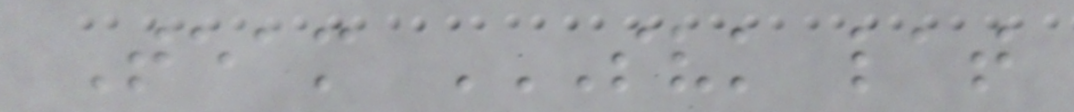Team SVK LAT
